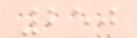250
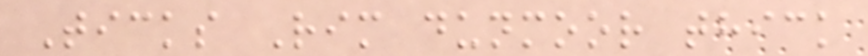Ticks Rim dunmoor thick
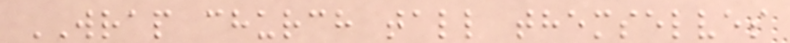WRAP church tall themselves
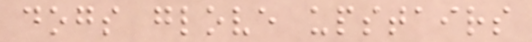dogs glove upstairs
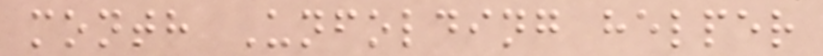month Unfolding helper
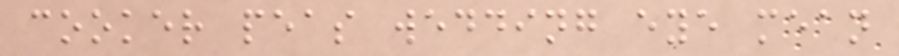cooker peas wedding eye mean
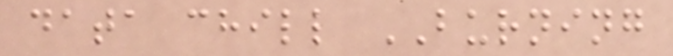data chill BURNING
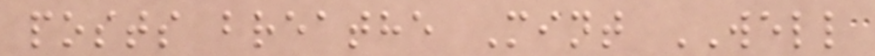posts breathe Mint WELL
